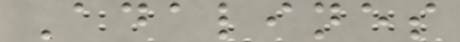Adalines
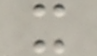x
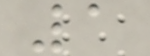1
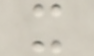x
